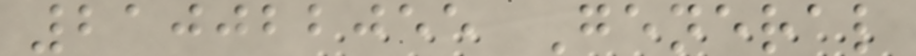210022055 General
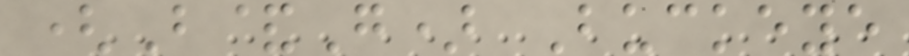(B&G) Buckeye
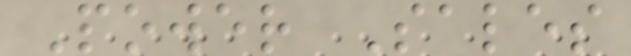Power Sales
